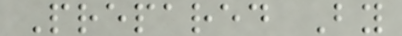Prepared By
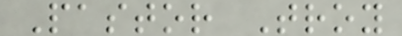Pastor Troy
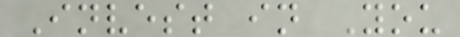Invest in You
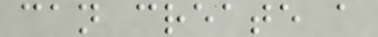can create a
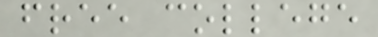free college
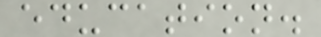education.
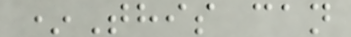*This can
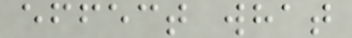effect what
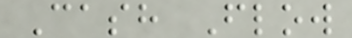Cash Flow
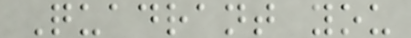Quadrant you
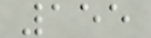155
